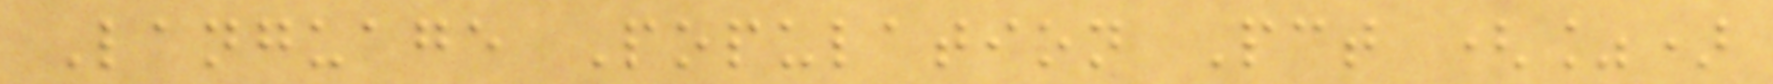Language Population Pct (%)
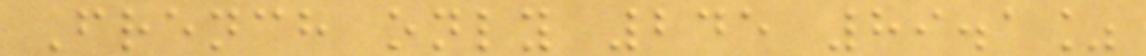French only 245 89.1%
